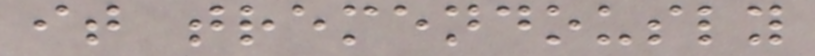it tremendously
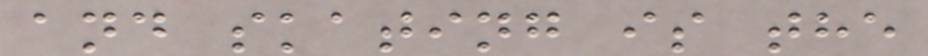and skating is the
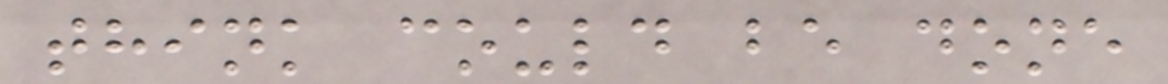think could be done
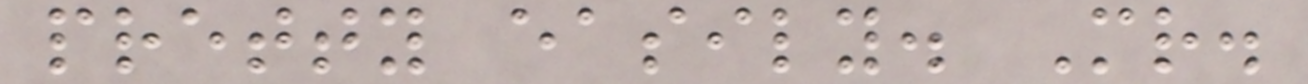pretty easily. Mr.
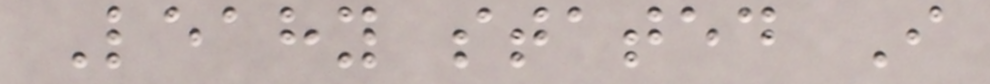Leahy stated I
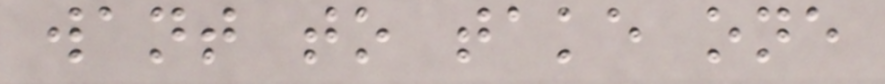want to take one
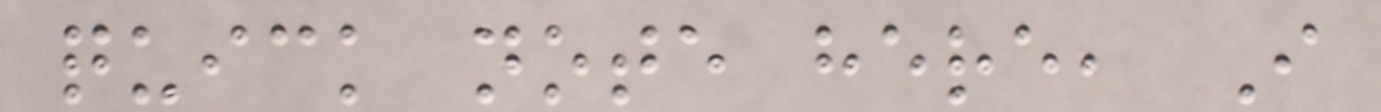quick note here, I
